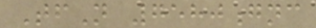TfN 7580gnc
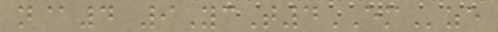n@4 9YcT4EMze
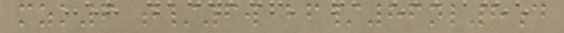mzk6 t/6w bf/86nl8d
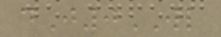dJ0WL
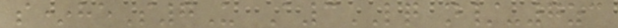s*heS7U A3LQ n/-7zc
